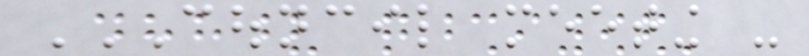COUNCIL MEETING -
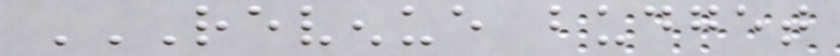REVENUE BUDGET
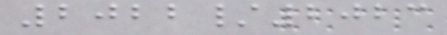2022/2023
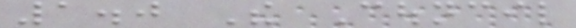1.0 The Council
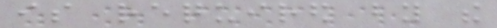is required by the
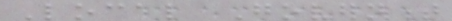Local Government
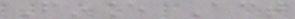Finance Act
